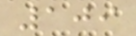109
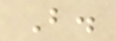B.
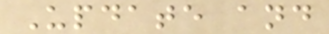Update and
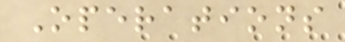Operations
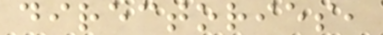directories,
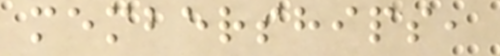memberships,
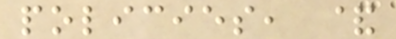policies, &
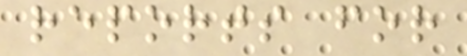reports for
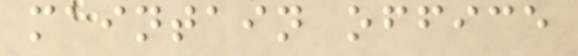maintain office
